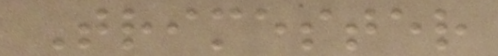Trimester
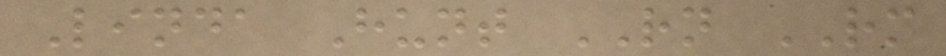Linda Hunt RN RM
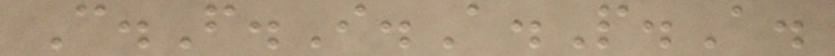C.F.I.A.P.A.
